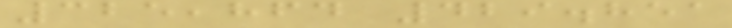325,864 429.851
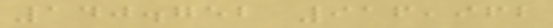140.752 916,962
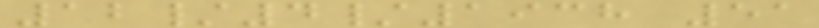12/4/1938 51
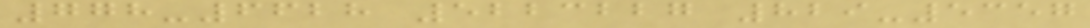778-6628 5223227 829-5357
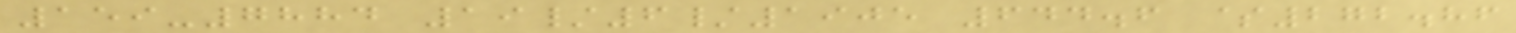159-7884 19/6/1905 644.6 $272.86
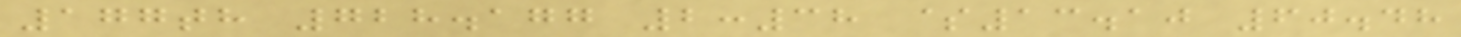177th 728.177 2:38 $13.10 60.48
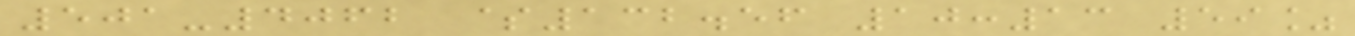501-4062 $132.56 10:13 59%
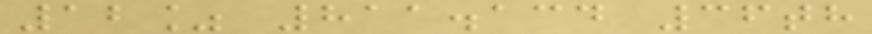12% 811.134 36th
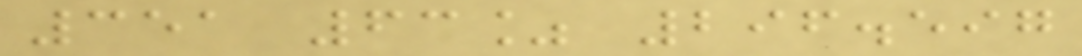351 63% 296.597
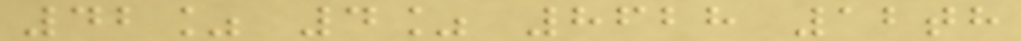42% 4% 8628 12th
